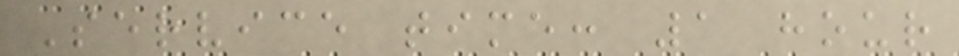Service time: 1 hour
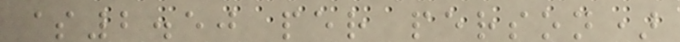$2.50 per person)
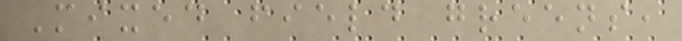Mixed field greens,
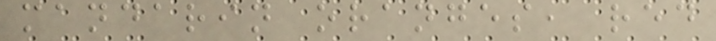mandarin oranges, red
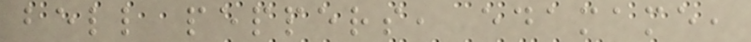bell peppers, edamame,
